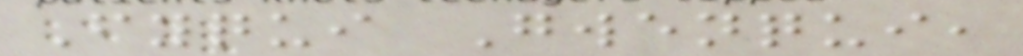Fyqui Gwenqui,
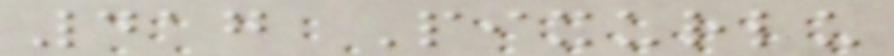417 Pixurlu
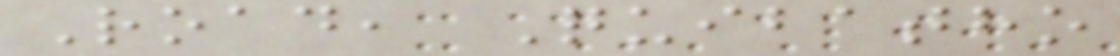Road, Quibatho
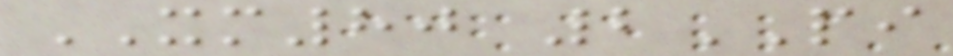XM80 2PI
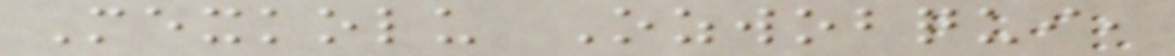Mexkolu Ozwobqui,
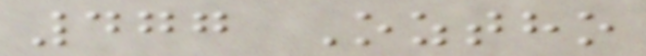477 Oztho
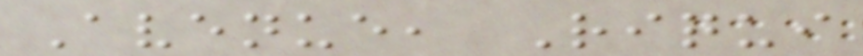Avenue, Riqui
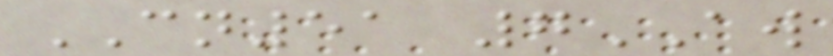CN51 7AW
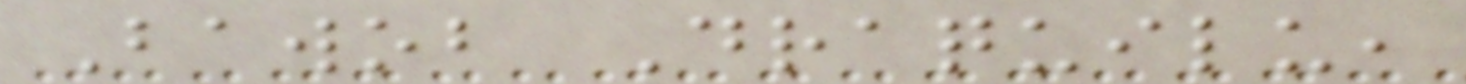Bawob Draquilu,
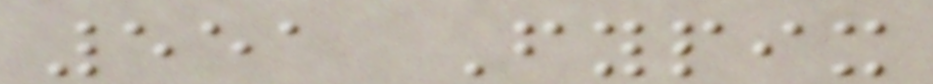551 Fypix
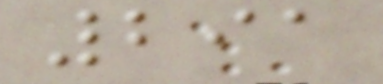291
